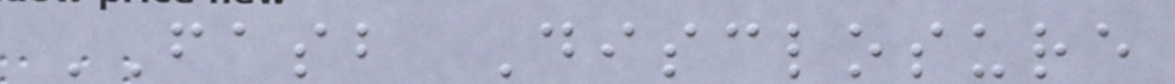FASB Disclosure
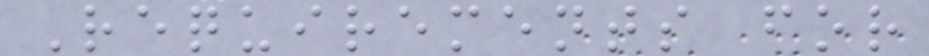Requirements for
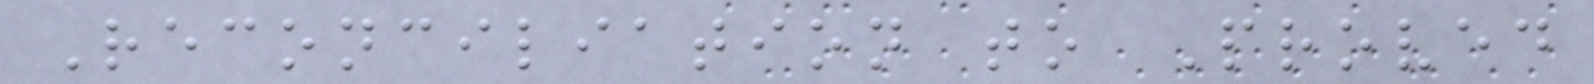Reconciliation to Proved
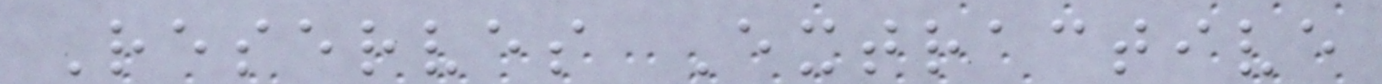Reserves Extractive
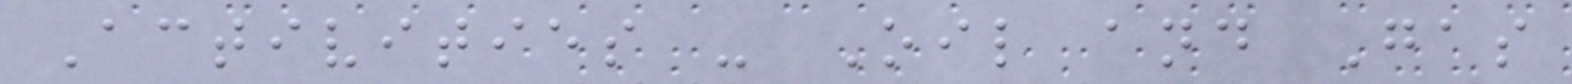Activities - Oil and Gas
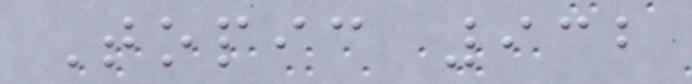Topic 932
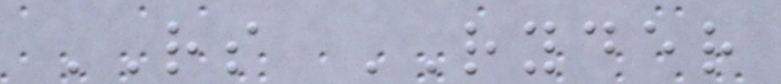RS RYDER
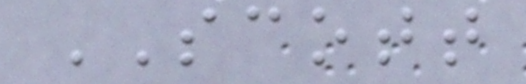SCOTT
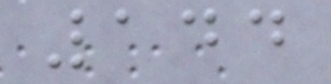144
